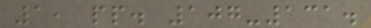1, pp. 107-131.
